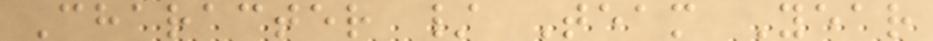Character / Team Year
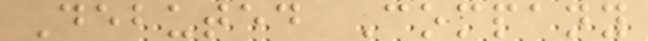Debuted Company
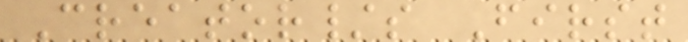Creator/s First
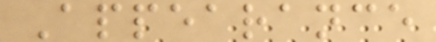Appearance
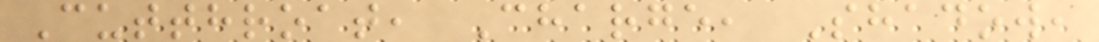Cutthroat, Charge, Shadow,
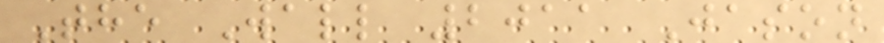The Wall 2011 Jason
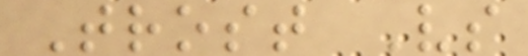Trost Vs
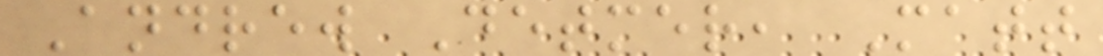Andrew Detmer, Matt
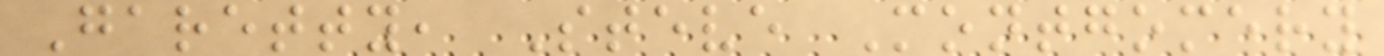Garetty, Steve Montgomery
